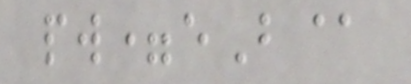pw=eB@
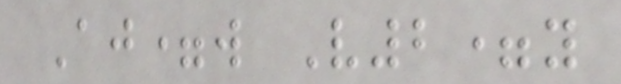Aj=w V2=y
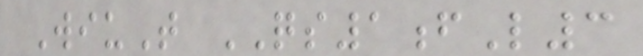WiuT QS1fL3
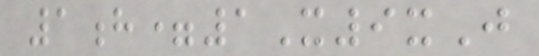1h=1X9xJ
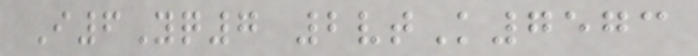I6Yq7 2vtK7573
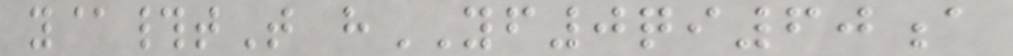y@#tT hYF0qi60a
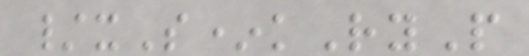/xS*kRyP
